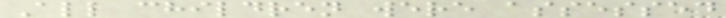All children were assessed
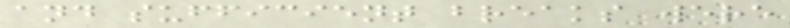and sufficient breaks were
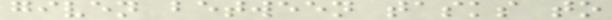given between tasks to
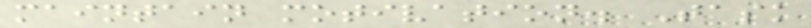maintain motivation. Task
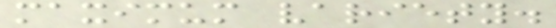maximum variety.
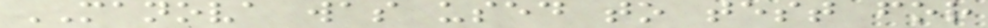MANOVA was used to test for
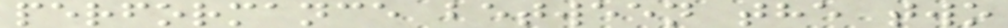performance between the two
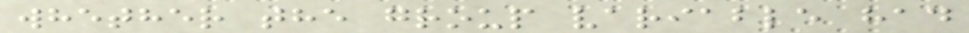whether the group variable had
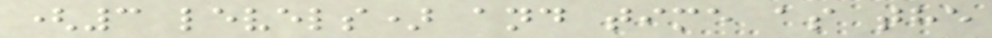(3 levels) and time as the
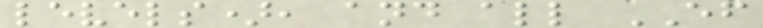levels), and all EF
